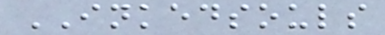INKEDSOULS
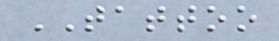TATTOO
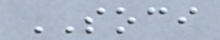SOCI
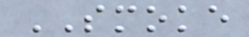SMOKE
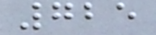725
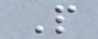P
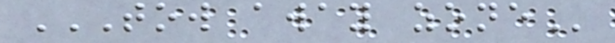TOW AWAY ZONE
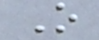O
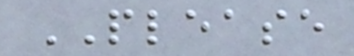PLEASE
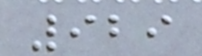929
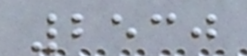2530
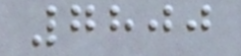7800
